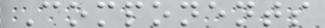Components
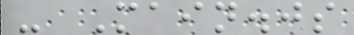- Main.js
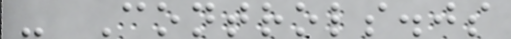- Controls.js
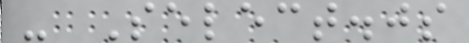- Select.js
